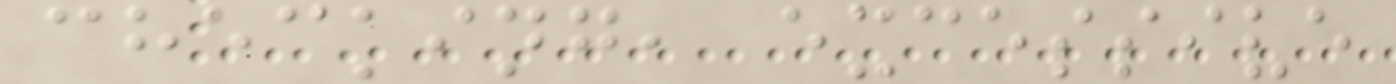checking, excessive
